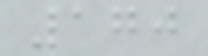170
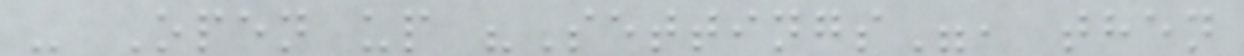- Open up "Settings", then
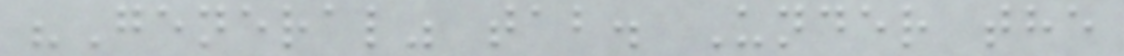"General" tab. Under the
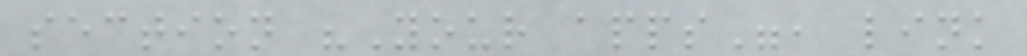section "Your apps", link
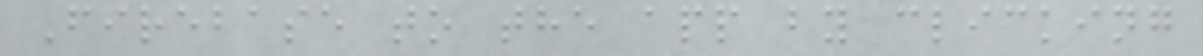Firebase to the app by clicking
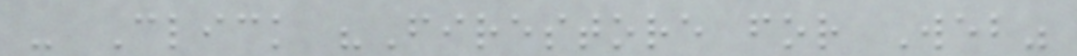- Click "Firestore for Web"
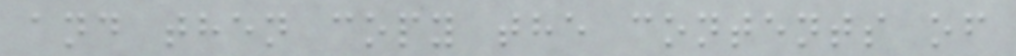and then copy the contents of
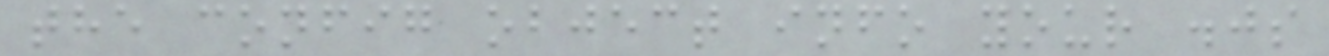the config object info your .js
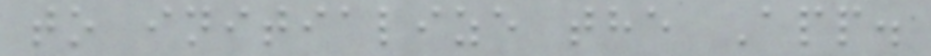to initialize the App.
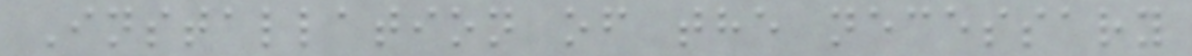Installation of the necessary
